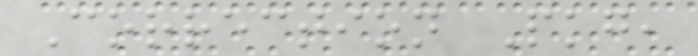Correction Pkg,
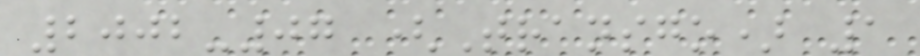2002-07 (Transgo) 1
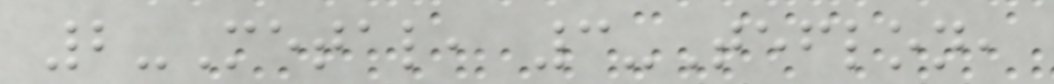2-Metal, 3-Teflon,
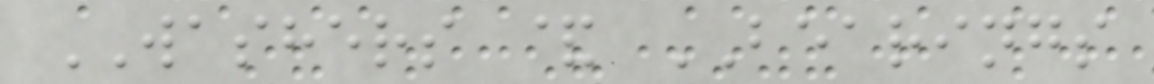WASHERS & BEARINGS
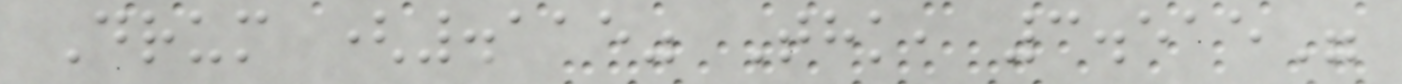Drum (.115" Thk, 3.515"
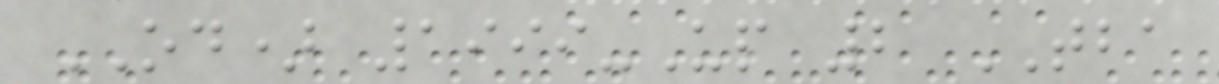OD) 1999-Up 2 TBA
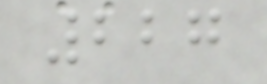227
